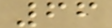66
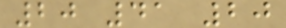20 41 20
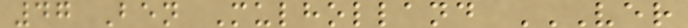47 Ben Mulholland VER
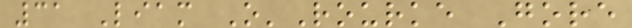31 Liam O'Rourke Gore
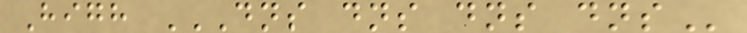High DNS DNS DNS DNS
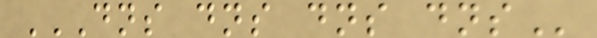DNS DNS DNS DNS
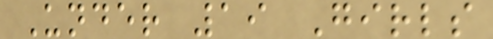Under 19 Girls
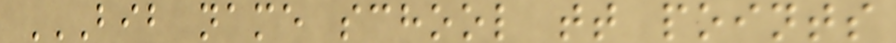BIB NAME SCHOOL TT POINTS
